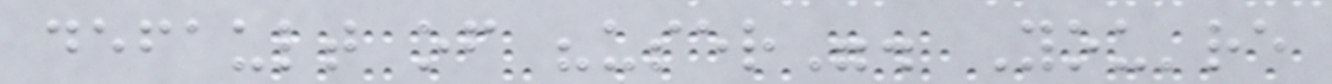default of "user". You're
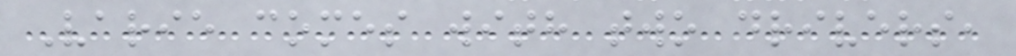Varie comes with two drivers,
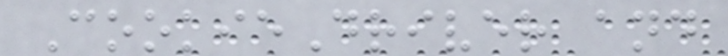CookieDriver and
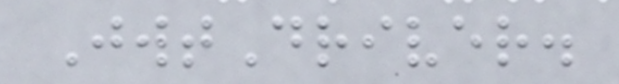JwtDriver.
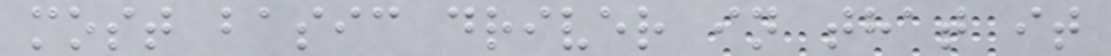most basic driver in that it
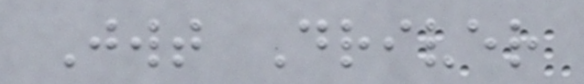Jwt Driver
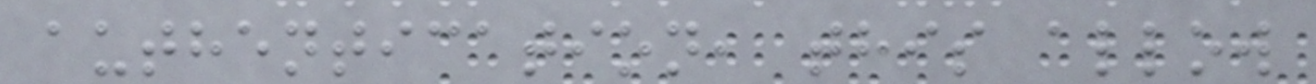authentication, this allow
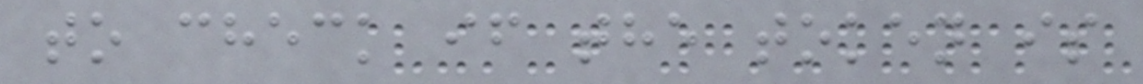to check if the token is
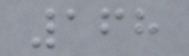168
